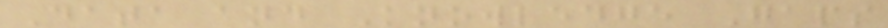Data and Knowledge Gaps
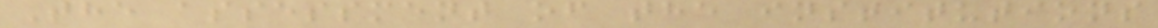The assessment of the institutions
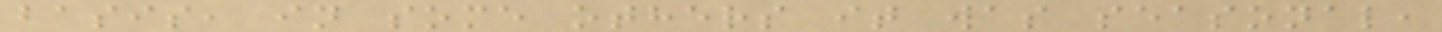basis, in some others it was seasonal,
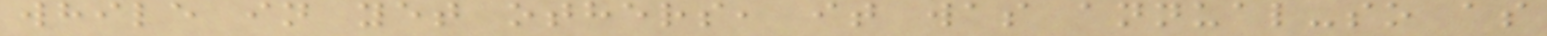while in yet others, it was annual-so as
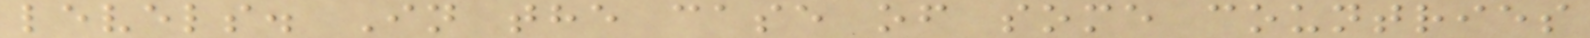levels. In the case of some countries
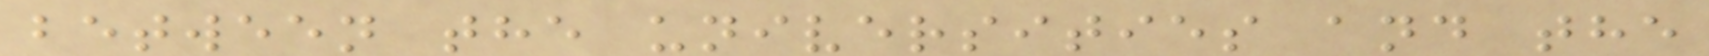between the universities and the
